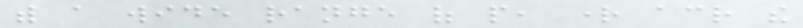with a wide range of people, right across the
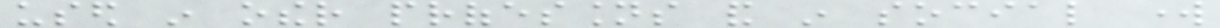used in other professions and in social work
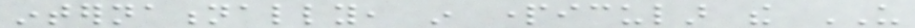internationally, in particular the US
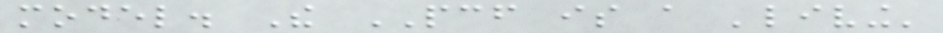model. The PCF is a 'living'
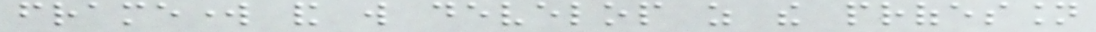framework and will develop as the profession
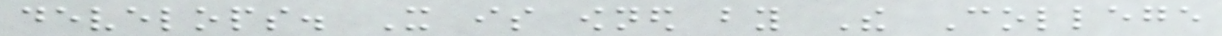develops. It is owned by The College
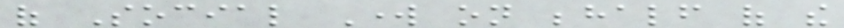of Social Work on behalf of the
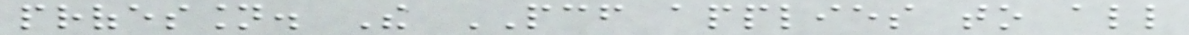profession. The PCF applies to all
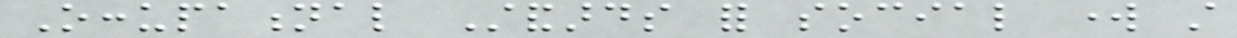Occupational Standards for social work still
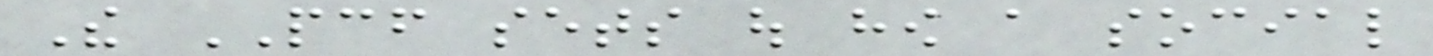The PCF sets out how a social
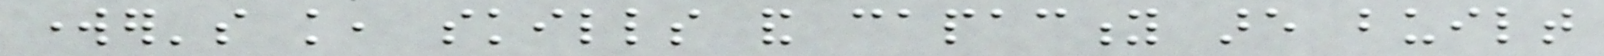worker's knowledge, skills and capacity are built
